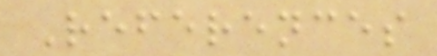References
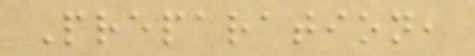Preparation,
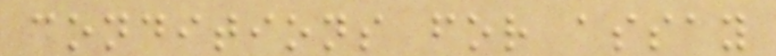conditions for assay
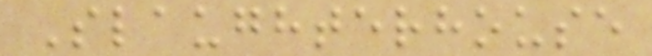Slaughterhouse
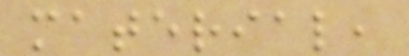material,
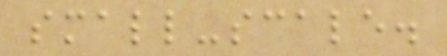small-scale.
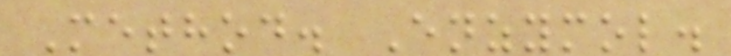Method. Enzymol.
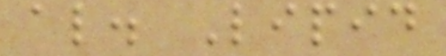al. Lipid
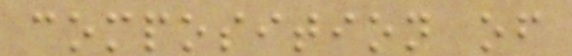composition of
